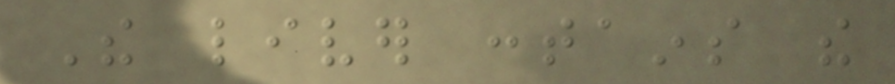The liver contains the
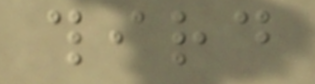third
